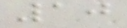10
